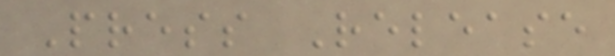Press Release
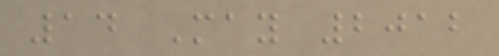14 May 2012
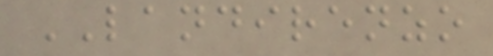LANDIRENZO
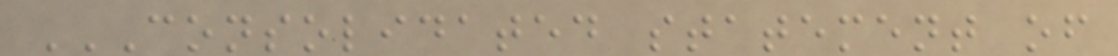CONSOLIDATED STATEMENT OF
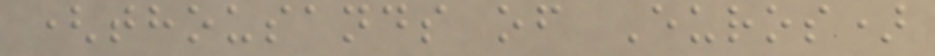(thousands of Euros)
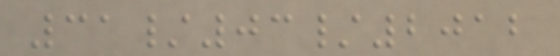31/03/2012
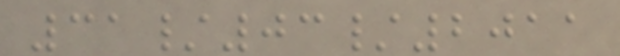31/03/2011
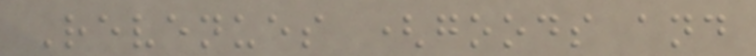Revenues (goods and
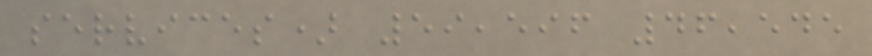services) 59,596 46,545
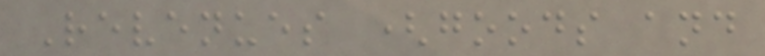Revenues (goods and
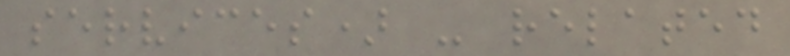services) - related
